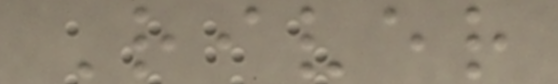River
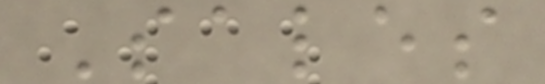Sales
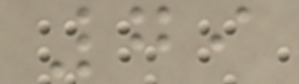79
